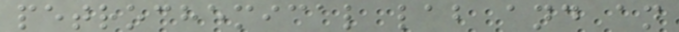petrochemical lab and an
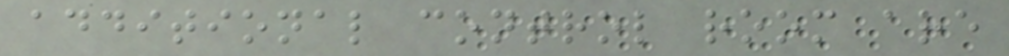additional control room are
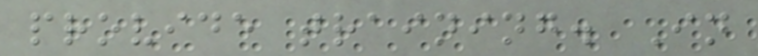provide training. In
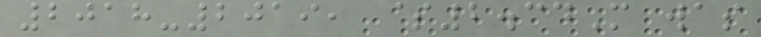2018-2019, $2.34M was
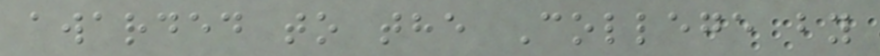awarded to the College by
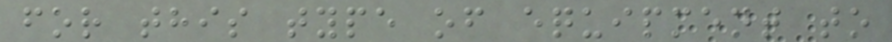for this type of equipment to
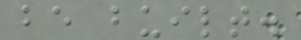be built.
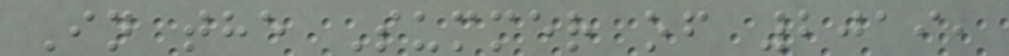In the Summer of 2019,
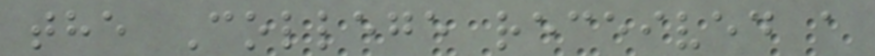the College received a
